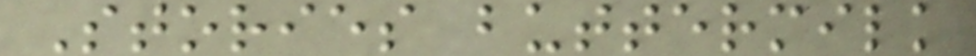Stories buttermilk
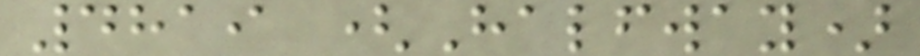4819 (Halfway)
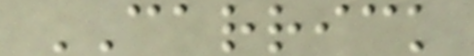CARRICK
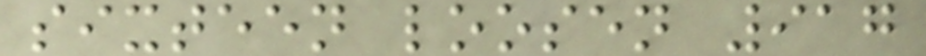sixteen loosen 917
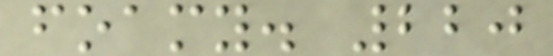foamy. 220
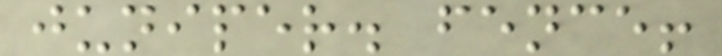juniper. fence!
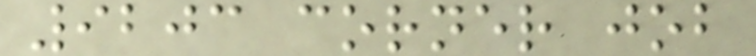9203 corner job
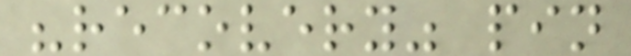"recovery" pin
